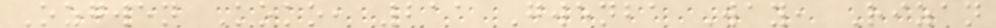Ozgwen Koko, 211 Gwenba Way, Rizan
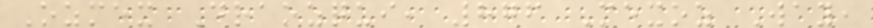Ozmex Draozqui, 876 Mexoz Way,
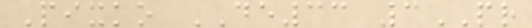Pixko DE33 3PR
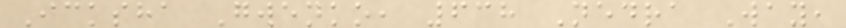Icksha Gwenko, 638 Nedra Way,
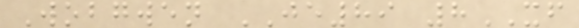Wobgwen JE89 8XF
